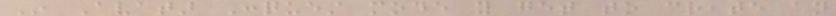In Avatar Conquest mode you get to create an
